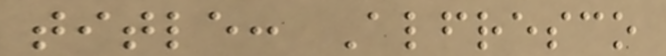title: Alfresco
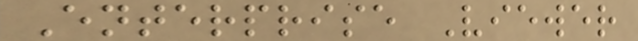Enterprise Viewer
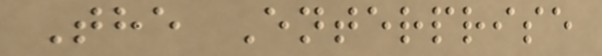The Enterprise
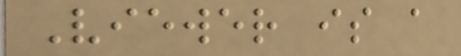Viewer is a
